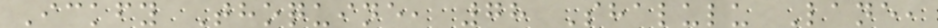Ickfy Thoquine, 78 Shalulu Lane,
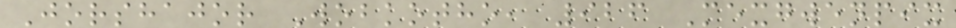Jorshajor Wobkotho, 926 Mexgwenpix
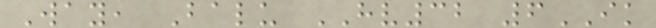Way, Balu HV32 6IK
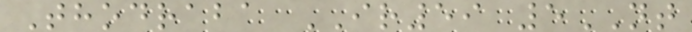Thodraba IR59 5NT
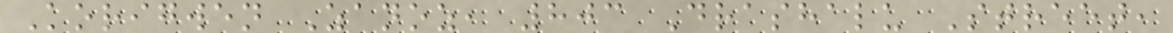Korigwen Zanoz, 803 Drashalu Street,
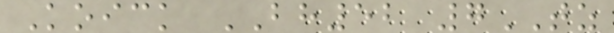Koick BH52 7TZ
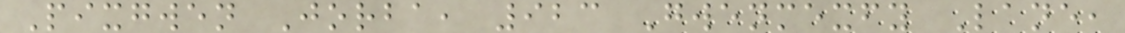Pixgwen Jorba, 923 Gwenmexfy Lane,
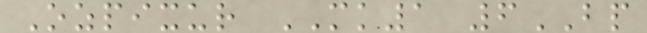Ozpixur MK1 6BP
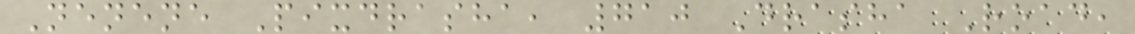Nenene Pixdrasha, 710 Drasha Road,
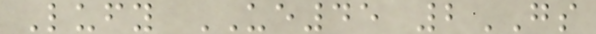Lufy UE45 2GS
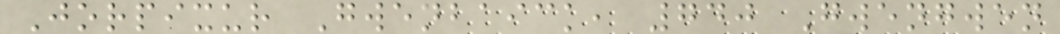Jorpixur Gwenbaick, 740 Gwengwen
